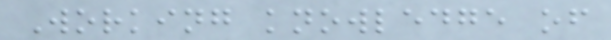Working knowledge of
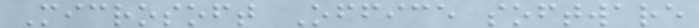Microsoft Office software
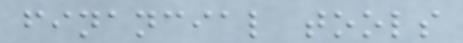financial tools
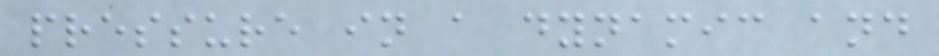pressure in a dynamic and
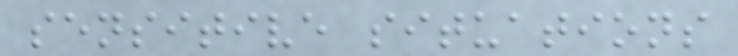sensitive situations
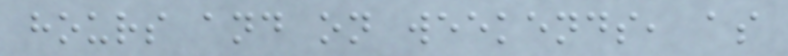hours and on weekends, as
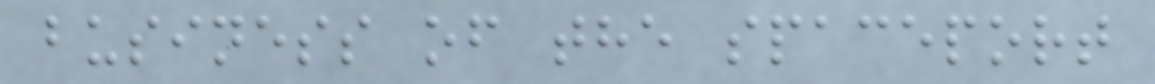business of the spaceport
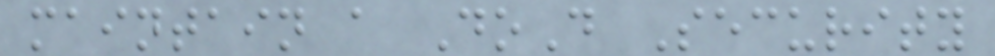maintain a DoD Security
